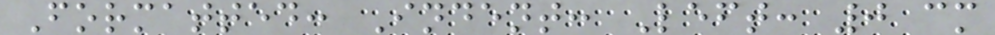Formatted: Indent: Left: 0 cm
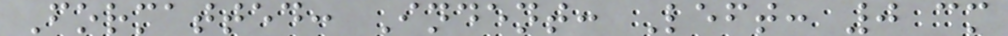Formatted: Indent: Left: 0 cm
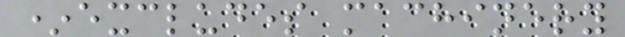*excludes machinery
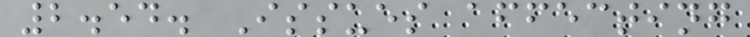2.54. Issues affecting
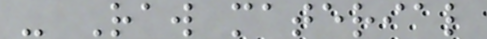- Raw material
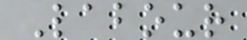Labour
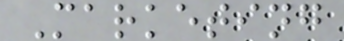Marketing
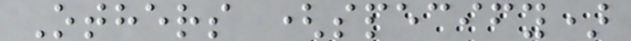Others (specify)
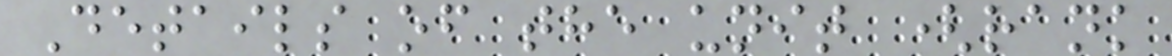Details of the unit (rank
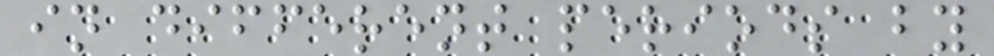in different periods by
